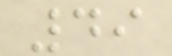49
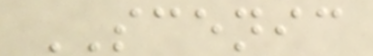SCENIC
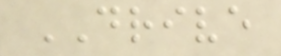DRIVE
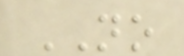NO
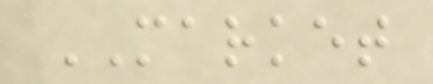MARKET
